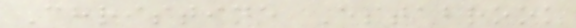Christine Estabrook
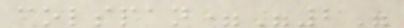colspan="2"
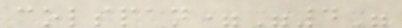colspan="4"
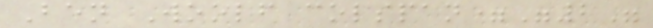Ben Woolf colspan="2"
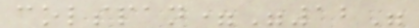colspan="12"
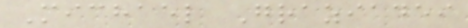Michael Graziadei
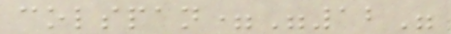colspan="12"
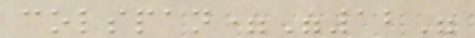colspan="12"
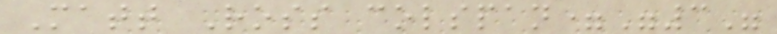Matt Ross colspan="3"
